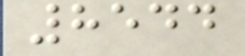8544
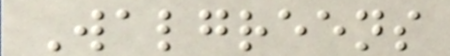Walgreens
